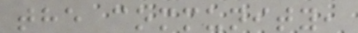the community,
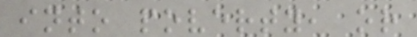into poverty, or
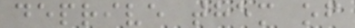deprive them of
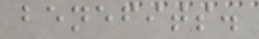benefits.
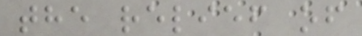the relief of
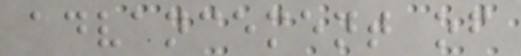advancement of
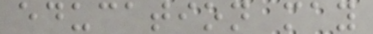education may
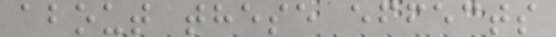about these effects
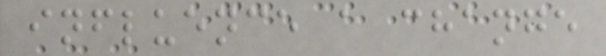influence a change
